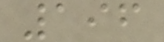196
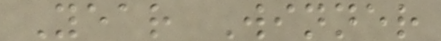Year Winner
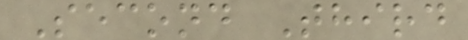Second Third
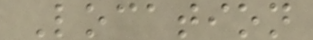Location
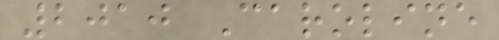2010 Caroline
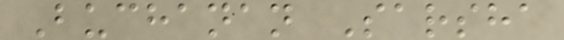Buchanan Sarsha
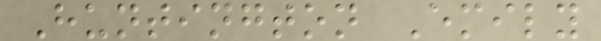Huntington Emily
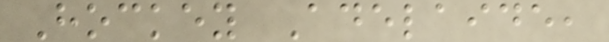Hockey Adelaide,
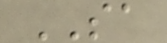SA
